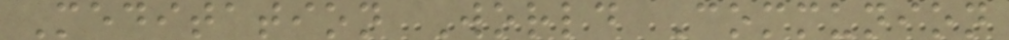Meditation World Communion
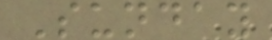Sunday
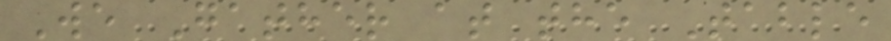We Gather at the Table
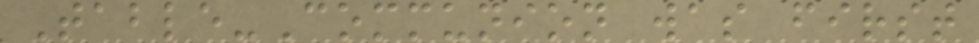Table-Communion was first
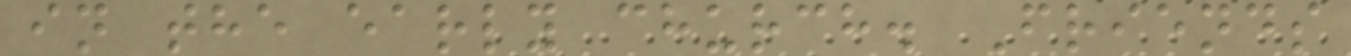in the early church. Friends
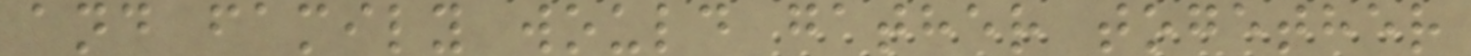and family would gather together
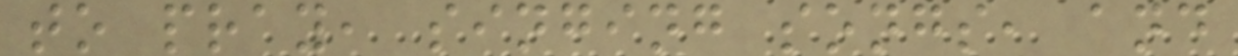to pray, singing songs, and
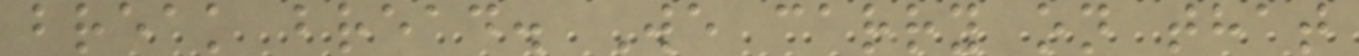break bread. We carry on that
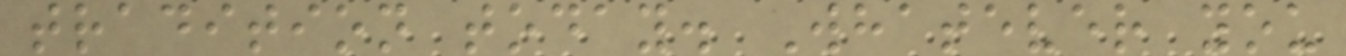tradition today. Whatever you
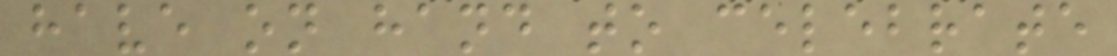have on hand to celebrate
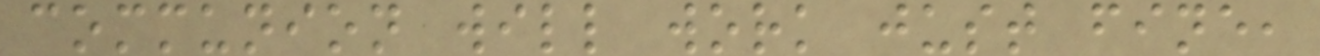communion will work just fine,
